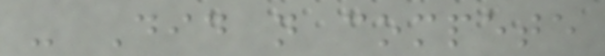- Did not compete
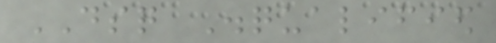DSQ Disqualified
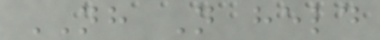NH Not held
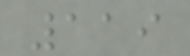119
